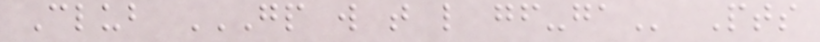Club GP W T L GF-GA Pts
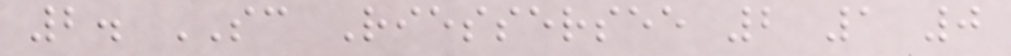2. SC Riessersee 2 1 0
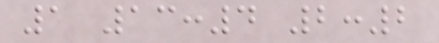1 13:4 2:2
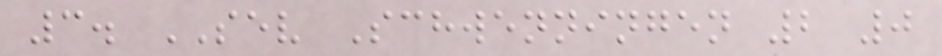3. SEV Schwenningen 2 0
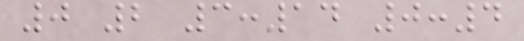0 2 3:14 0:4
